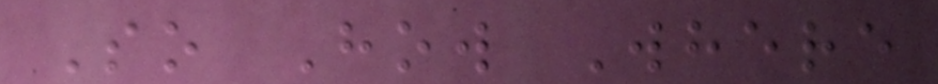So How Where
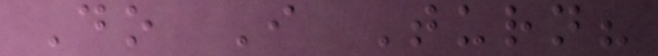Do I Turn?
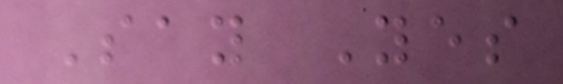Say Yes
